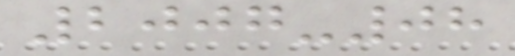2007-08
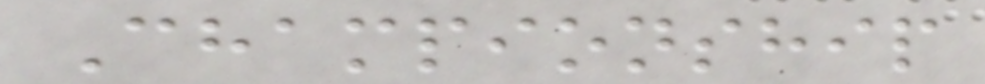Championship
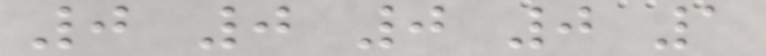0 0 0 0 1
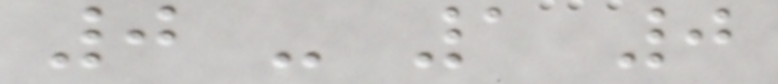0 - 1 0
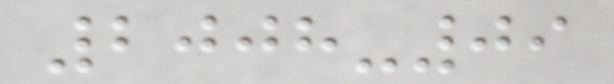2008-09
